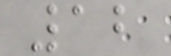12
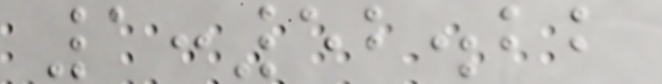1:52.22
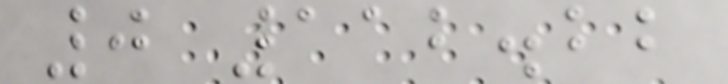0 112.22
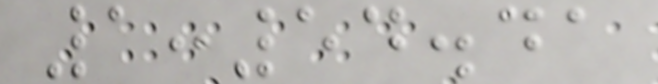1:54.41
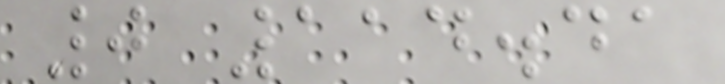0 114.41
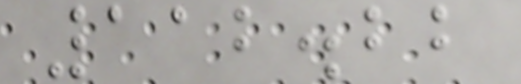112.22
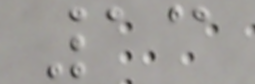13
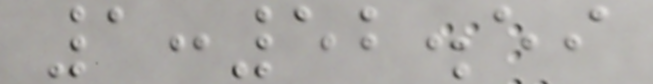1:52.59
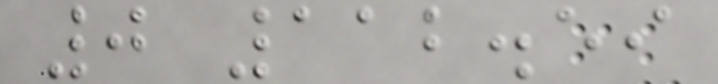0 112.59
